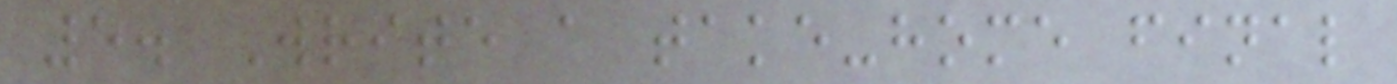5. Write a take-home final
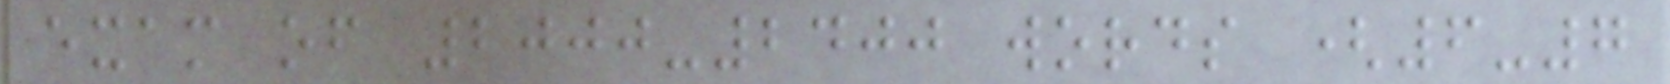exam of 2000-2400 words (6-7
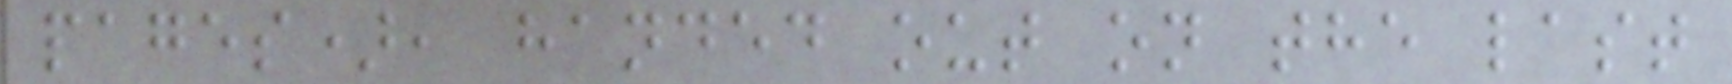pages), handed out on the last
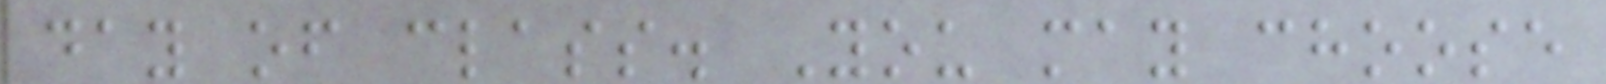day of class. You may choose
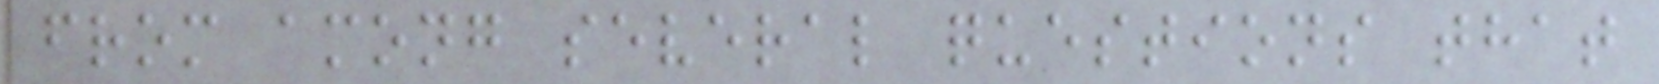from among several questions that
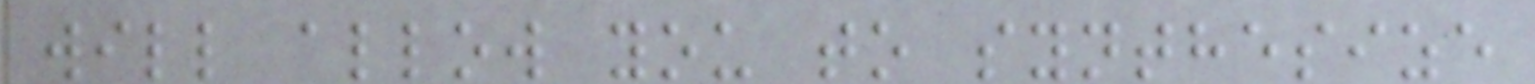will allow you to synthesize
